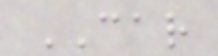CAR
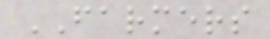FARMERS
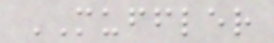MUFFLER
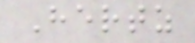Hertz
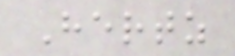Hertz
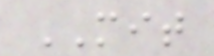MIT
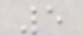5
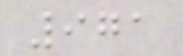971
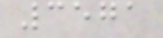3571
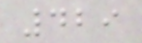429
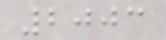2003
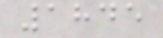1845
